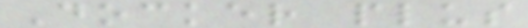Docker plus
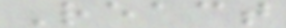React
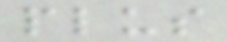plus
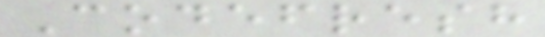Codefresh
